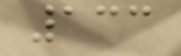133
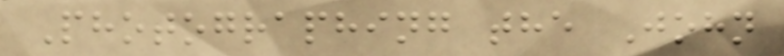Photographing the John
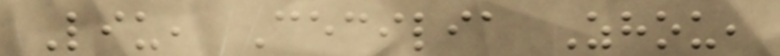Liu, Cecilia Zhou,
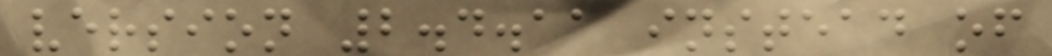version 2.4.11 instead of
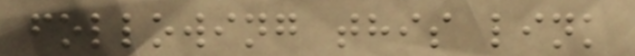following this link
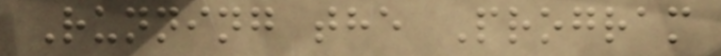Running the Program
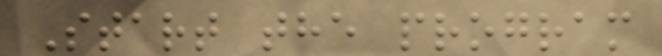Start the program
